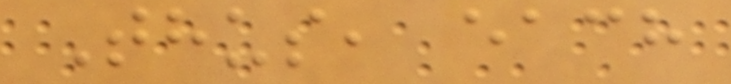Thus, each
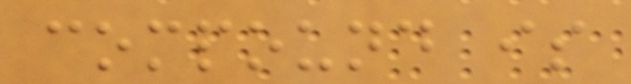compound is
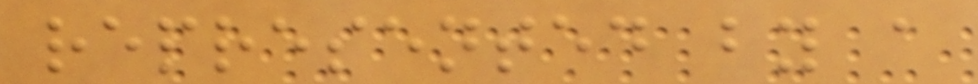represented by a
